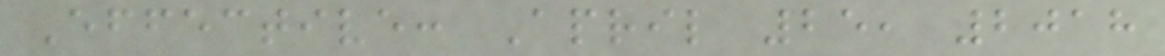Effective: April 25, 2018
